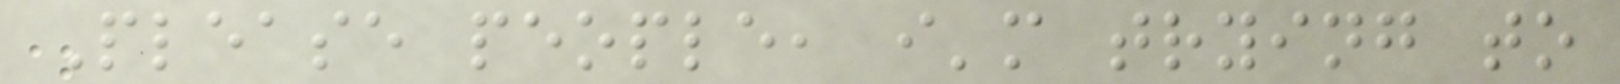Please people, i'm trying to
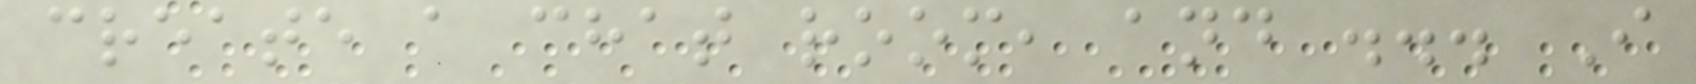create a chat room, and ... I
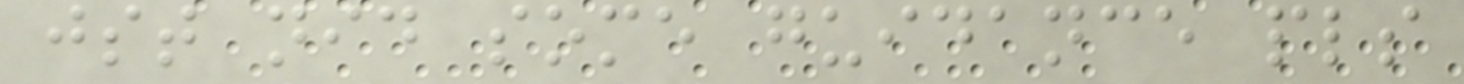jst nid some guidance pls
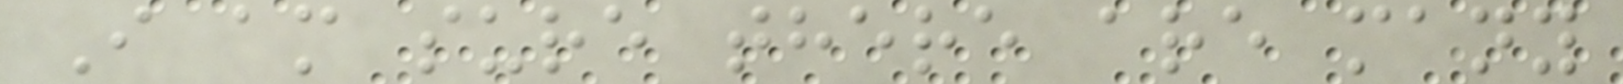I am sure there are many
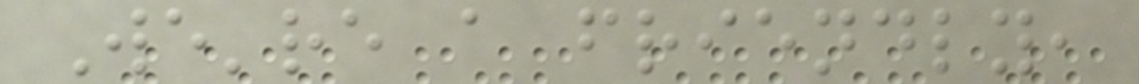We're a friendly,
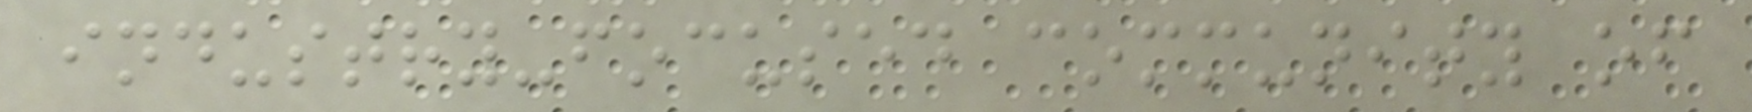industry-focused community of
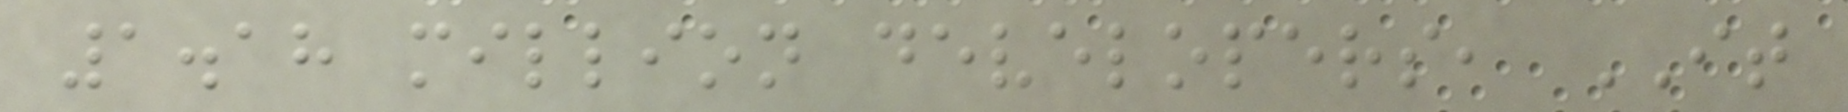1.18 million developers, IT
